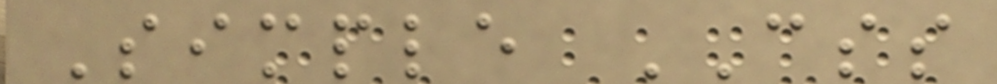Simple CSS
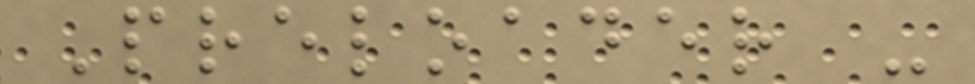Preloader -
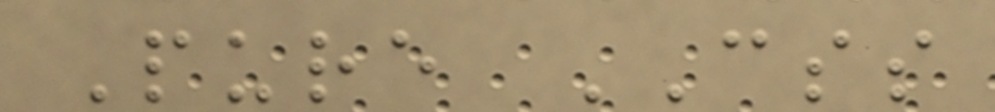Pure CSS
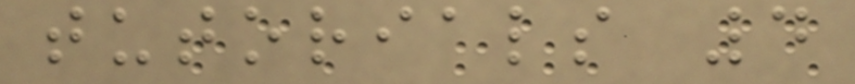tutorials 4
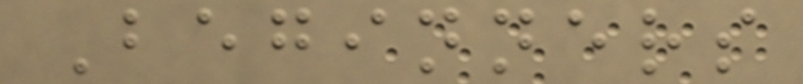Beginners
